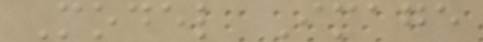Model Image
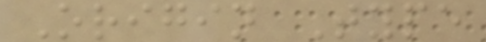Origin Type
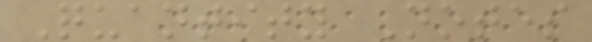Quantity Notes
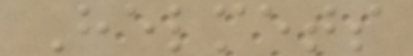Helmets
